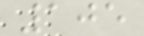105
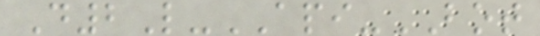D2L-API-BOT
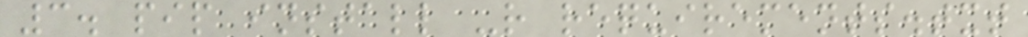3. pip install -r requirements.txt
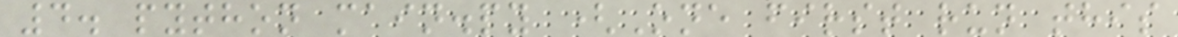4. python main.py (One first run this
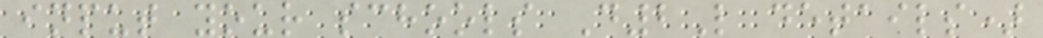input your schools D2L details)
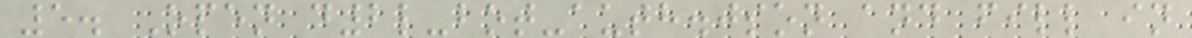5. Open d2l-bot-auth.json and fill in
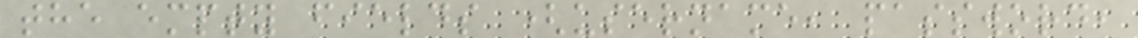the empty fields (username, password,
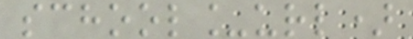school_url)
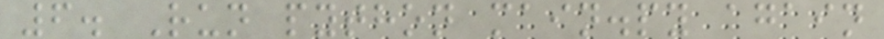6. Run python main.py again
